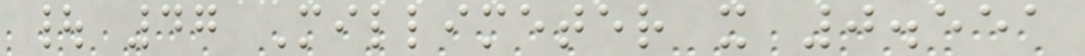| 47 Millimeter x 0.551
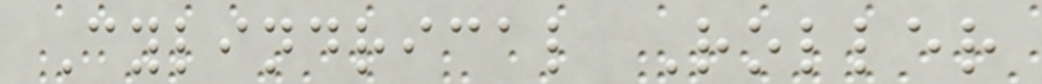Cylindrical Roller
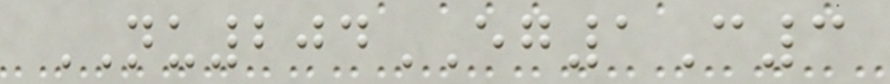NU204EG1C3
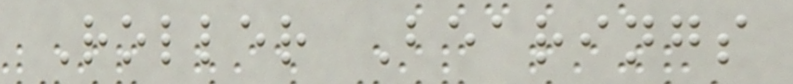Roller Bearings
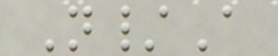N/A
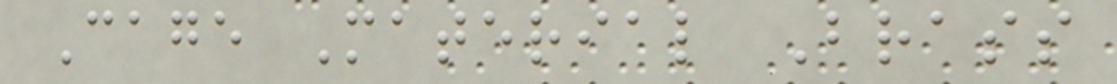Cage Material Brass
